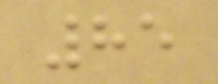85
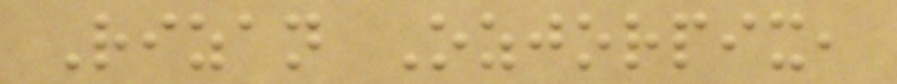Rizan Ozjorpix,
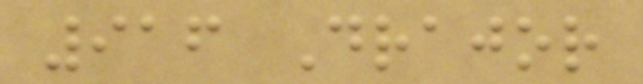916 Drajor
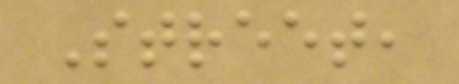Street,
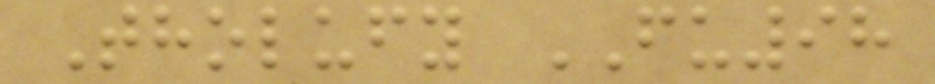Tholufy FU98
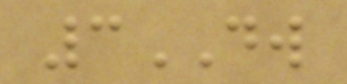3DW
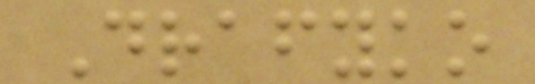Drafyko
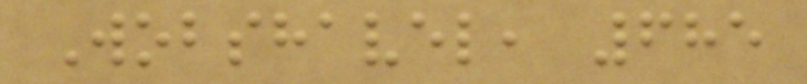Wobshavel, 685
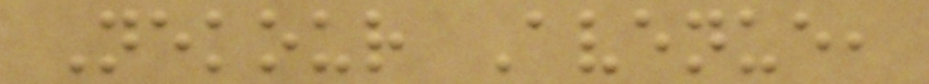Nekour Avenue,
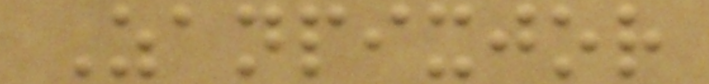Zanpixjor
